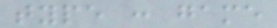type : game
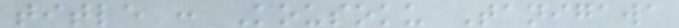title : Kousoku Tanigawa
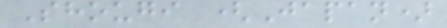Shougi (Japan)
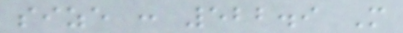size : 522.9 M
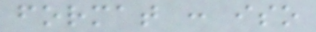format : iso
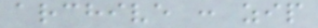archive : zip
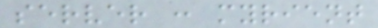server : myrient
